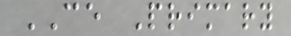CE Primary
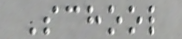School
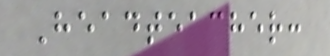Headteacher:
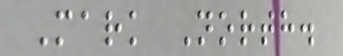Mark North.
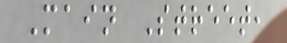Main Street,
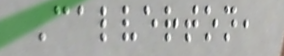Calverton,
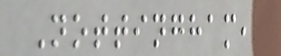Nottingham,
